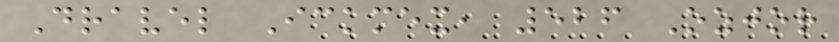Dravel Ickmex, 526 Ozjor
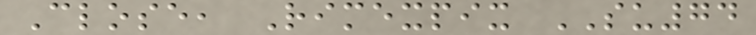Close, Rimexpix SU74
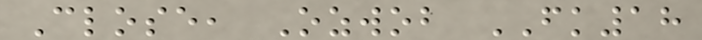Close, Ozwob FK18
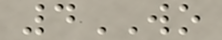4WO
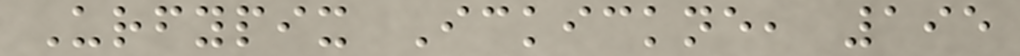Urfypix Ickickne, 195
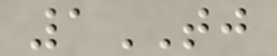1TJ
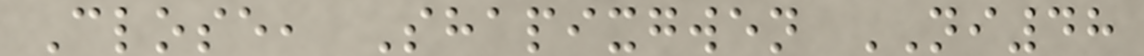Close, Shapixgwen NI48
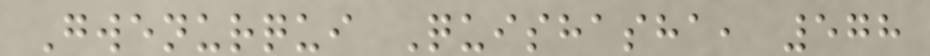Gwenurqui Quishasha, 578
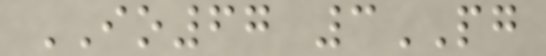IO67 3PG
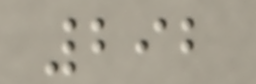292
